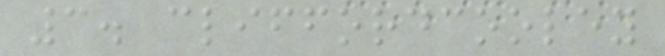3. cliffordcooley
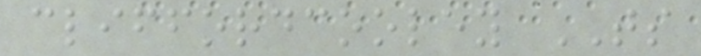cliffordcooley TS
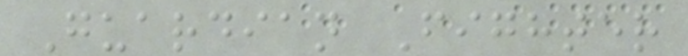Guardian Fighter
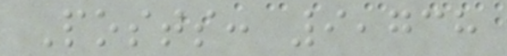Posts: 9,738
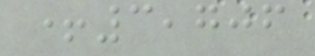+3,706
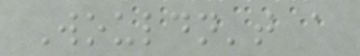Wouldn't a
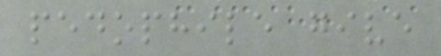pedophile give
